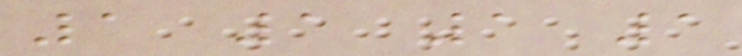1 1 1 1
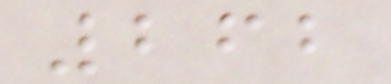262
